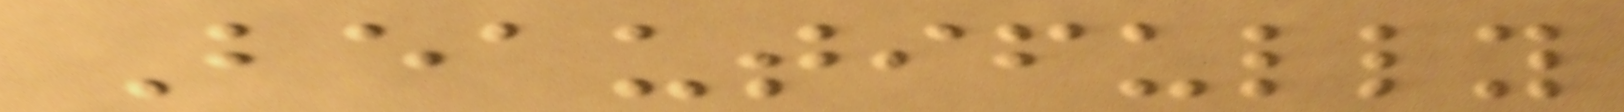Beautifully
